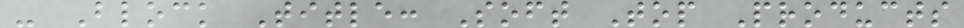- Block Title: Soft Top Products
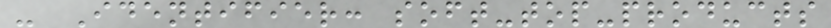- Identifier: soft-top-products
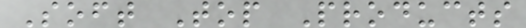Soft Top Products
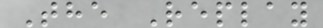The Replay
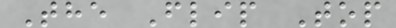The Flip Top
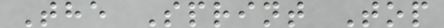The Sprint Top
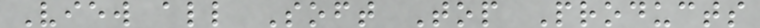View all Soft Top Products
